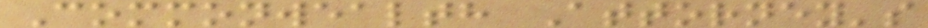Commonwealth Attorney's
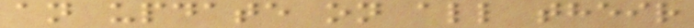an update on all their
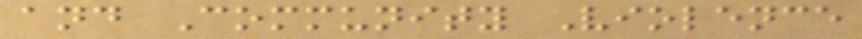and Community Violence
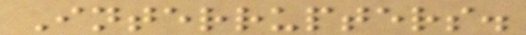Interrupters.
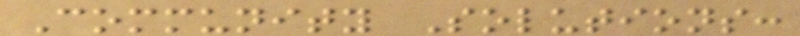Community Solutions:
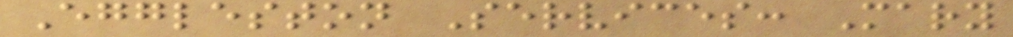Eggleston Services: Mary
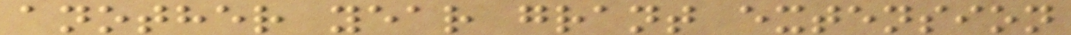another year grant extension
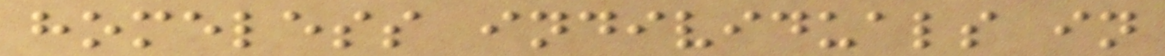homeless individuals in
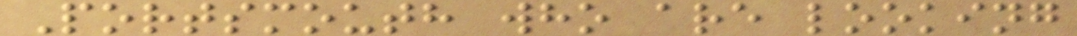Portsmouth who are looking
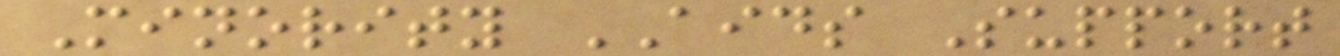Minority AIDS Support
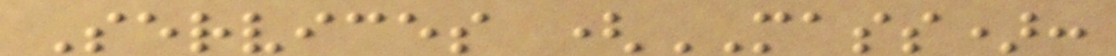Services (MASS):
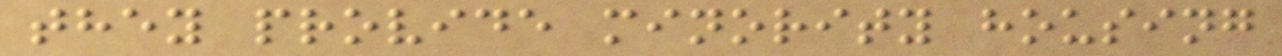they provide minority housing
